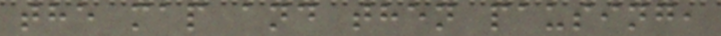the map and then pausing,
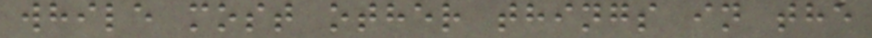while most other things in the
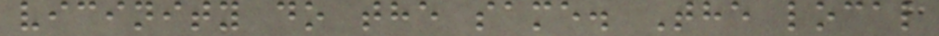vicinity do the same. The local
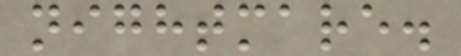nightmare.
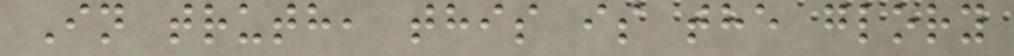In truth, this is the glory
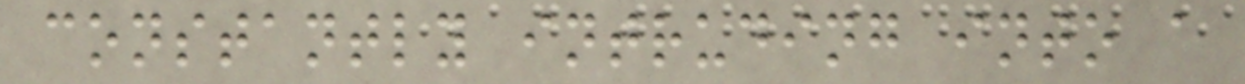constantly intruding into a
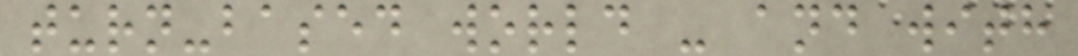turn-based world - and with
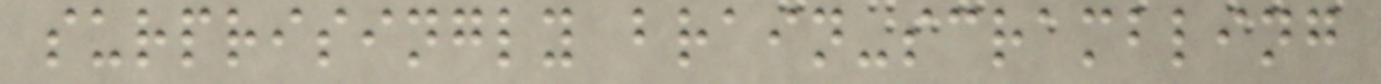surprisingly brain-scrambling
